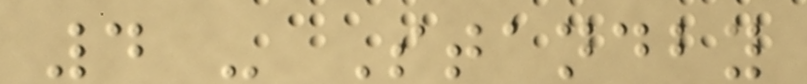4 - Standby
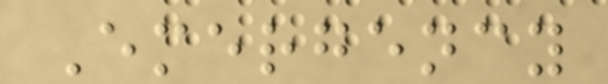Emergency
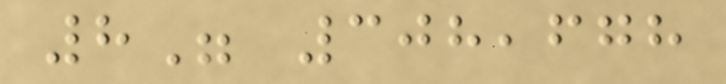8" 308,678
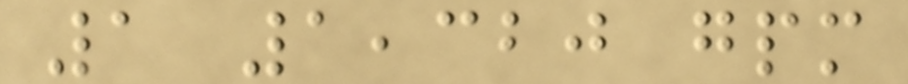1 1,320 gpm
